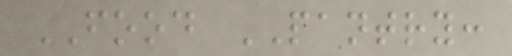FOOD PANTRY:
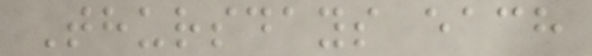Thursdays each
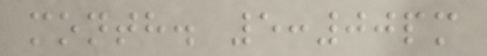month. 5:00pm
